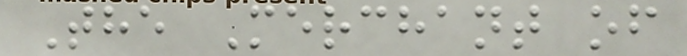The Merchant of
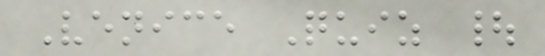Venice Quiz |
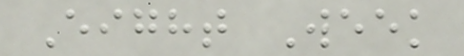Eight Week
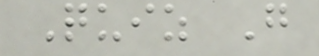Quiz G
